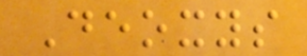Deoxys
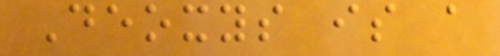Deoxys is a
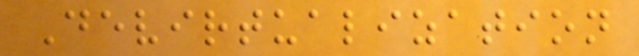Devirtualization
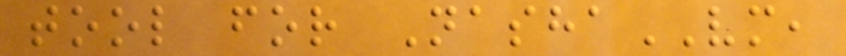tool for NashaVM,
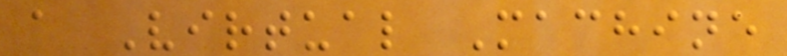a Virtual Machine
